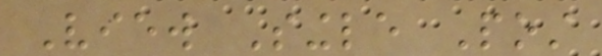View Single Post
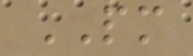PM
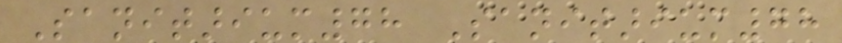Sanitarium78 Sanitarium78
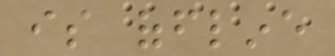is offline
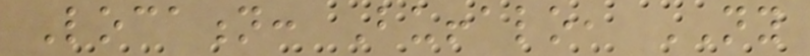Location: Buffalo, NY
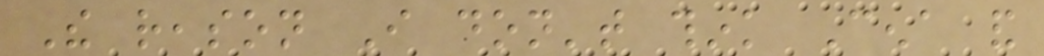The reason I don't think Cena and
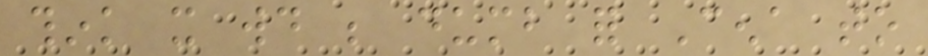think it would be dumb for Cena to
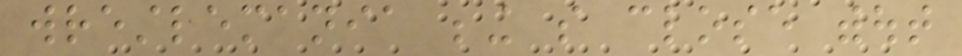wrestlemania being so close without
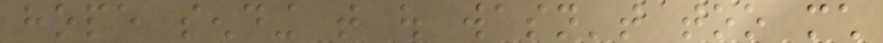hope sending that out wasn't too much
